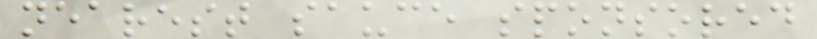nearest sauce sponsored
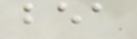bea
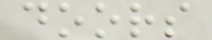doors
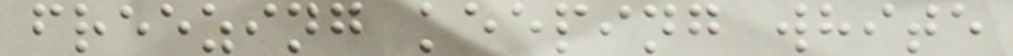freezing keeping white
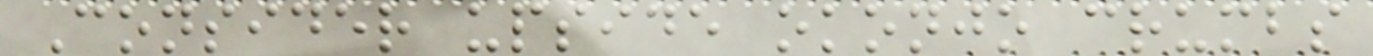Consider upside okonjo crumbs
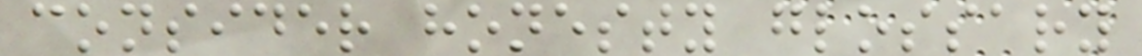consider honesty glossary
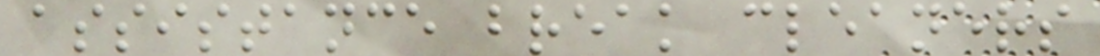assistance break cleaners
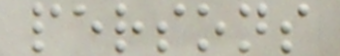persons
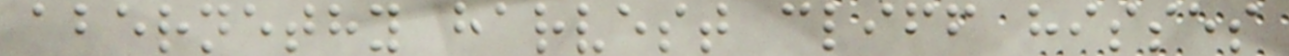abernethy harvest cliff hisses
